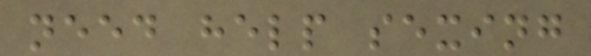need help sexing
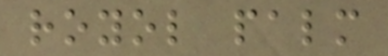royol palm
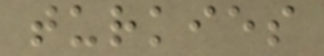turkies
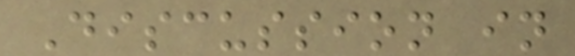Discussion in
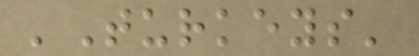'Turkeys'
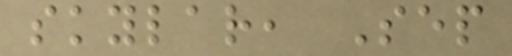skylar, Sep
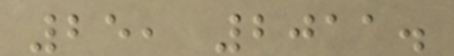25, 2011.
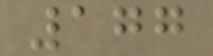177
